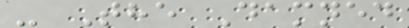- The Damned
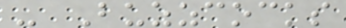- Buzzcocks
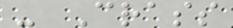- Crass
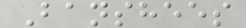Banshees
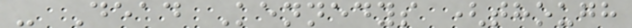- Dead Kennedys (though
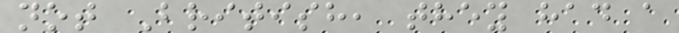not British, they had a
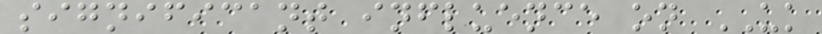significant influence on UK
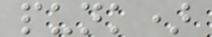punk)
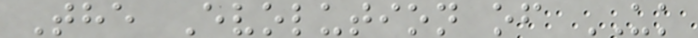The Evolution of UK
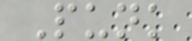Punk
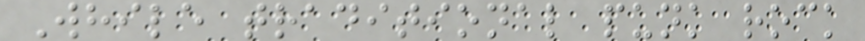While traditional punk rock
